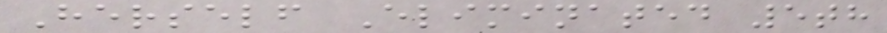Herself Eliminated 5th
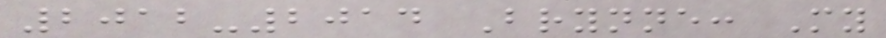2012-2014 Brynne: My
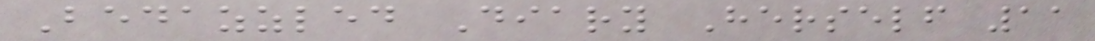Bedazzled Diary Herself 11
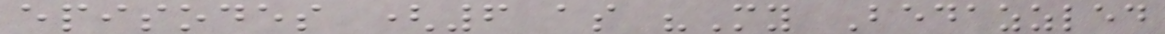episodes (6 as "My Bedazzled
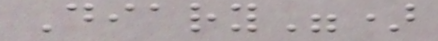Diary")
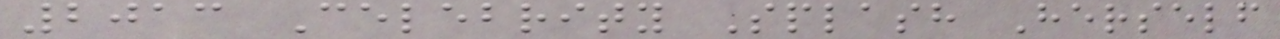2013 Celebrity Splash Herself
